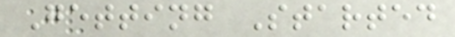Getting Started
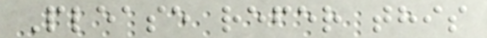Please refer this
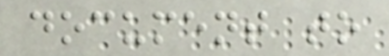document to
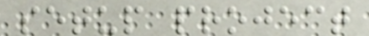setup project
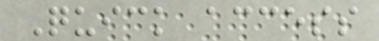Quick access
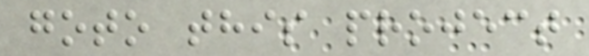goto this project
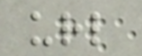url
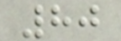80
